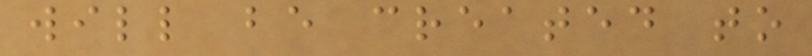will be created to
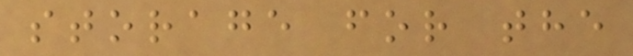storage for the
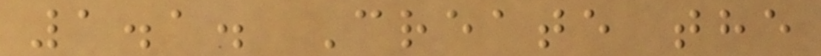1.1. Create the
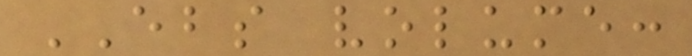EBS volume:
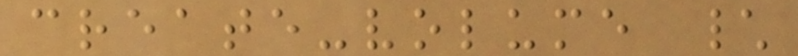create-volume \
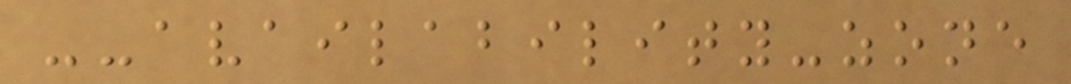--availability-zone
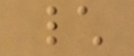\
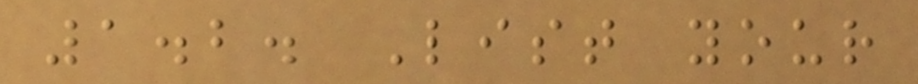1.2. List your
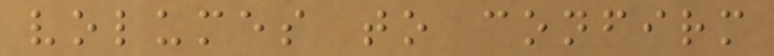volumes to confirm
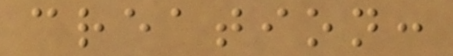creation:
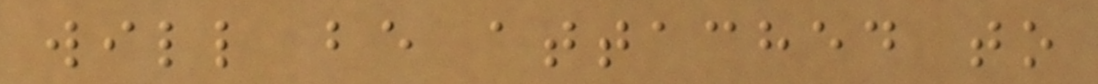will be attached to
